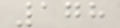178
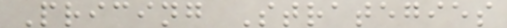Pricing Strategies
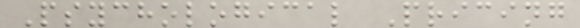Psychological Pricing
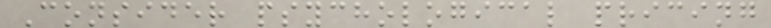Consider psychological pricing
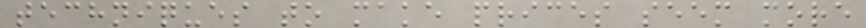techniques to make prices seem more
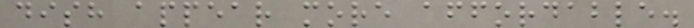dish appear more affordable.
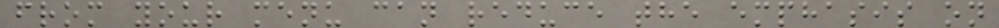from your menu can reduce the emphasis on
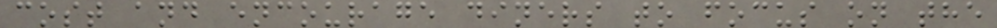cost and encourage diners to focus on the
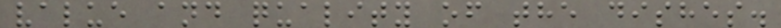value and quality of the dishes.
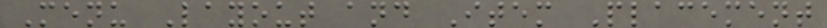Menu Layout and Item Placement
